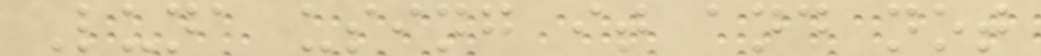Luna using it and not
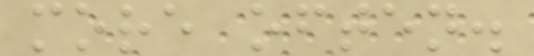more often.
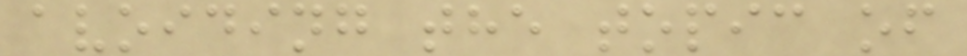avoiding the topic of
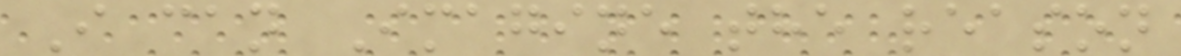I can Imagine the reason
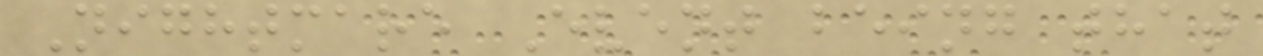Nightmare Event being that
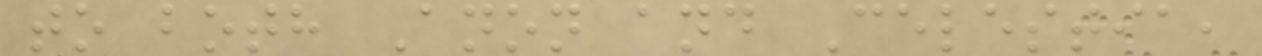to both Anon and Celestia,
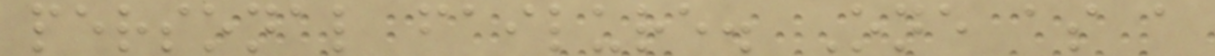personal failure. One as a
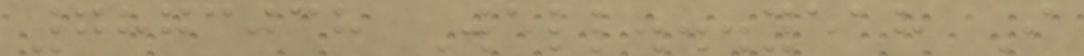7873038 Well...yeah I
